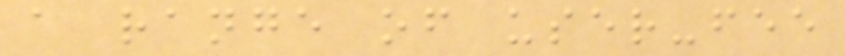a range of user-fee
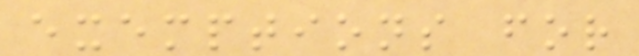exemptions for
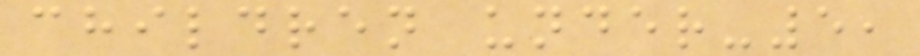children under-5,
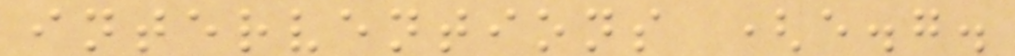interventions (e.g.
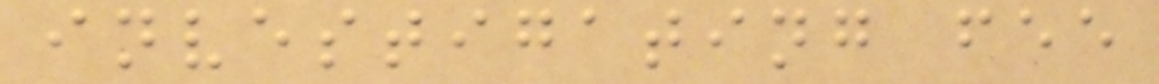investigating fee
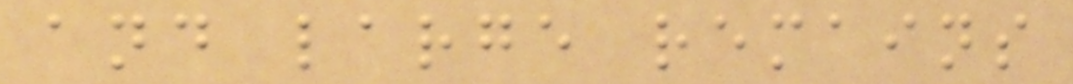and large remains
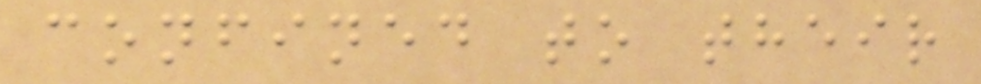confined to their
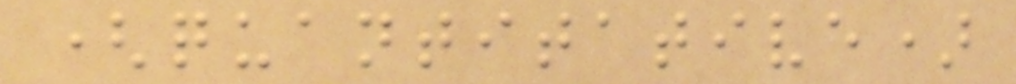(quantitative)
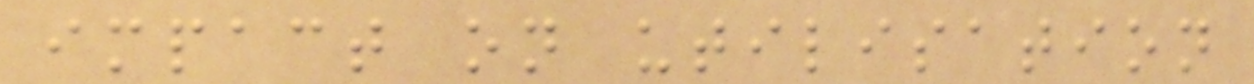impact on utilisation
